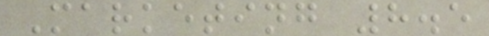Marketing 8.5
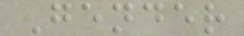Gender
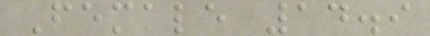Female 14.9
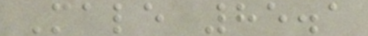Male 85.1
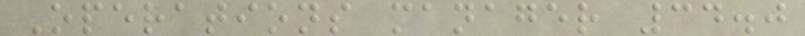Operations manager 34.0
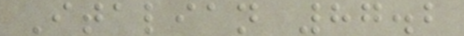Italian 87.2
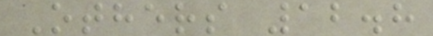Others 12.8
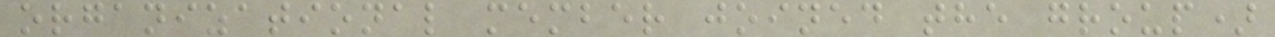organizational member joined the group)
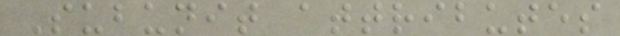Subunit attributes
